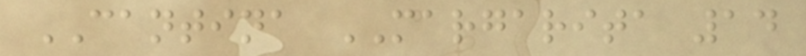CANTINA MARGARITA 14
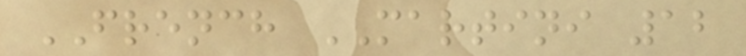FRENCH MARTINI 12
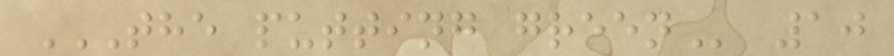THE PUTTING GREEN 10
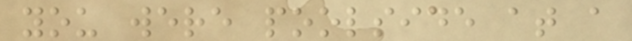you were poolside at a
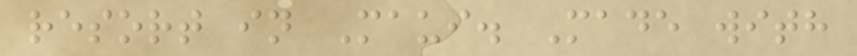resort in Maui. Made with
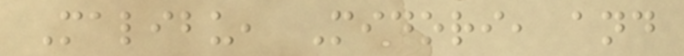Malibu, Midori, and
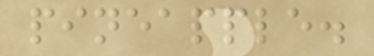pineapple.
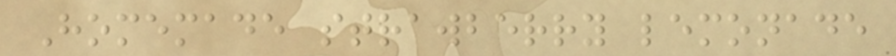Homemade strawberry lemonade
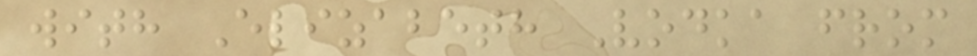with Elizabeth Vodka from
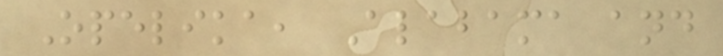Opelika, Alabama and
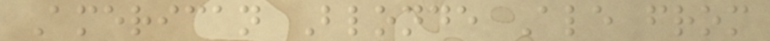American Blonde Ale from
